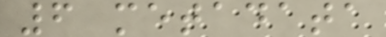6 metadata
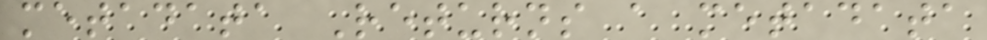metadata Returns a metadata
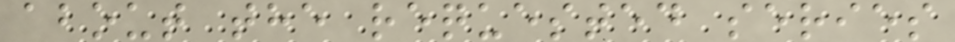about the requested series
